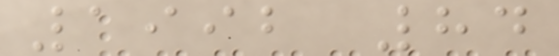1992 84
